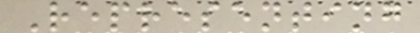Representing
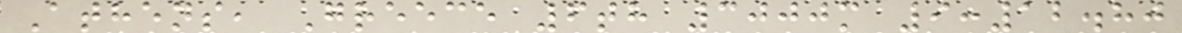Athens, Greece 6th 3000m 9:12.80
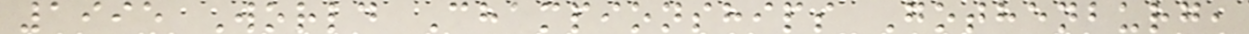1995 World Championships Gothenburg,
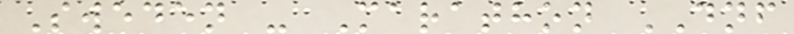Sweden - Marathon DNF
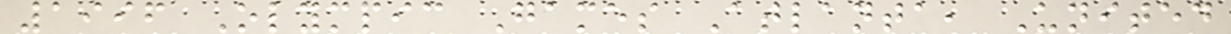1996 Olympic Games Atlanta, United
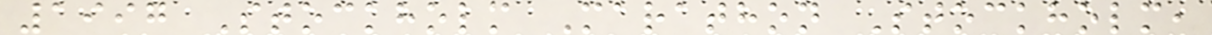1997 Stockholm Marathon Stockholm,
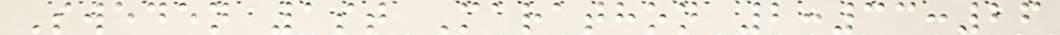Sweden 1st Marathon 2:33:26
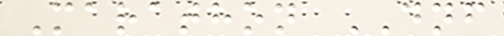Marathon DNF
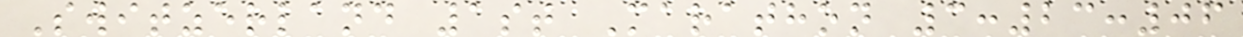Switzerland 1st Marathon 3:23:06
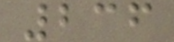236
